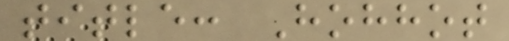title: Hohhot
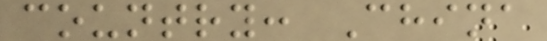country: China
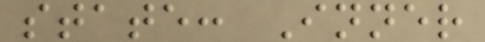state: Inner
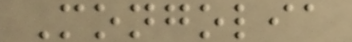Mongolia
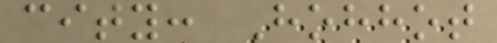city: Hohhot
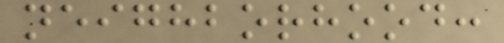neighborhood:
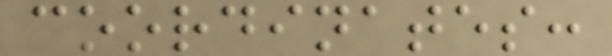coordinates:
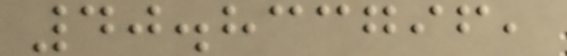40.833796,
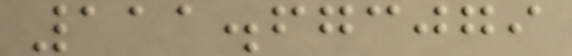111.673079
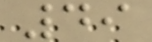49
